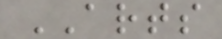ARTS
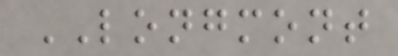LONGMONT
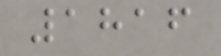1816
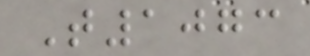T1073
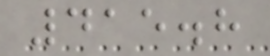415.8
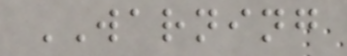WARNING
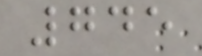745
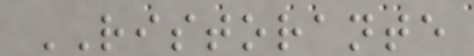RISTORANTE
